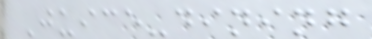Juice-dining
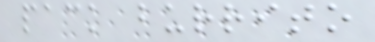pack burrito
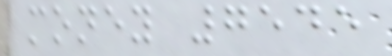money 7545
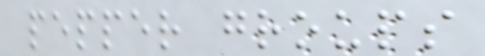pepper groups
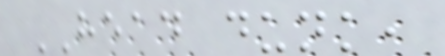HEAD dunk,
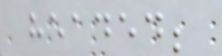headed;
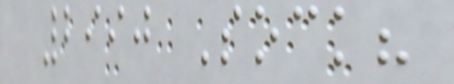2990 Sock?
